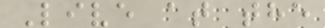Live at the
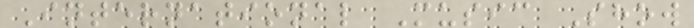International Music Show
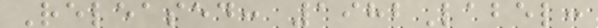Released: 1982Label:
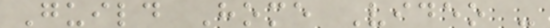Guild Home Video -
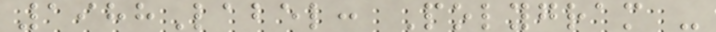1988Label: Polygram -
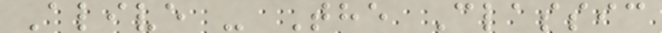Alive - The Classic
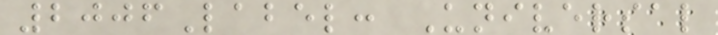2006Label: Universal
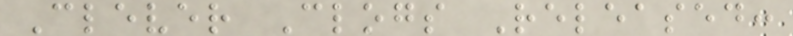Clever Clogs Released:
